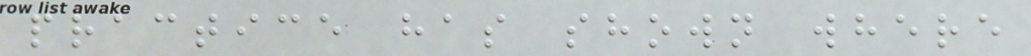practice has shown where
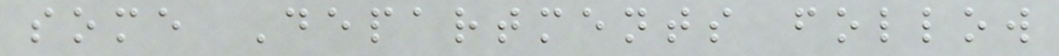some Departments follow
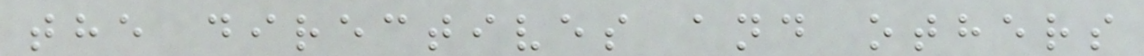the directives and others
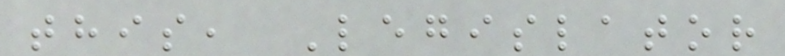this, Legislator
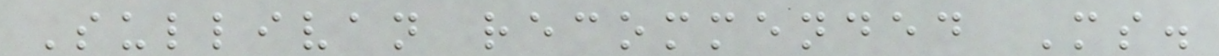Sullivan recommended Ms.
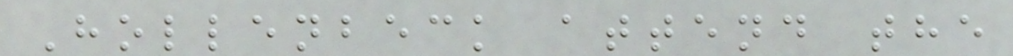Hollenbeck attend the
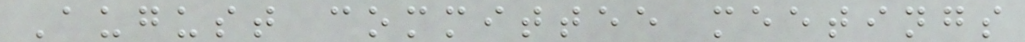August committee meetings
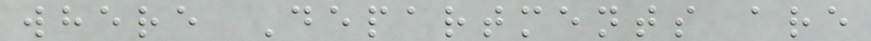where Departments are
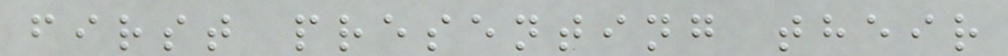first presenting their
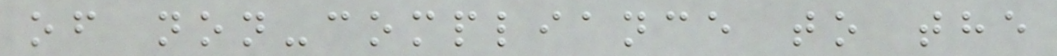of non-compliance to the
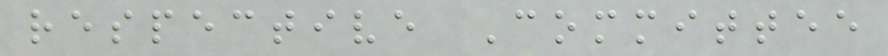respective Committee
